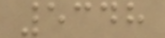5348
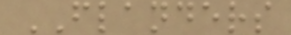FLANDERS
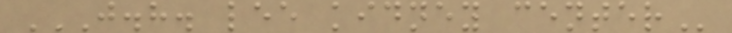J.H. LEE KIDNEY CENTER
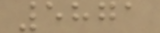5871
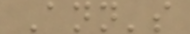Ann's
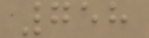758
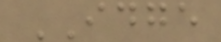IDGE
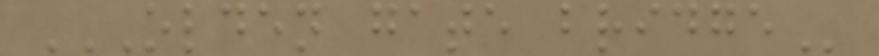OLDEN GATE BRIDGE
